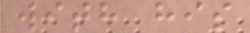with his
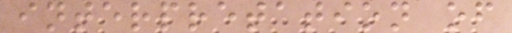interpretation of
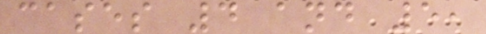cases 4 and 5,
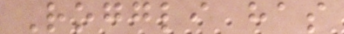Roggli has
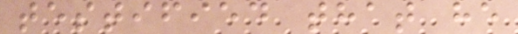testified that he
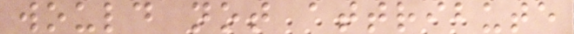would not attribute
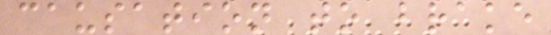causation to brake
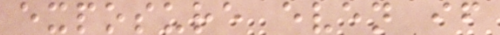exposure even if
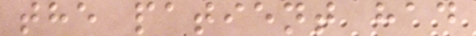the patient had
